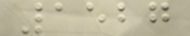1527
